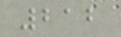212
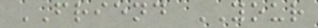FRIEND YOUR
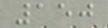150
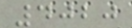4020
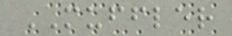MUFFLER
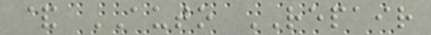& AUTO REPAIR
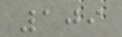109
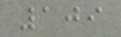109
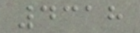4318
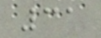31
